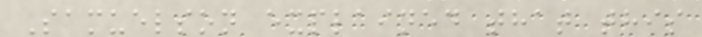Samuelson explained that this
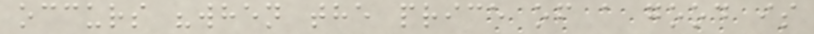occurs "when the price of a good is
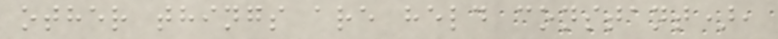other things are held constant),
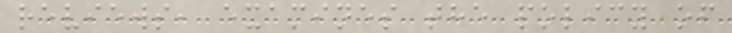reviews, examines the policy of
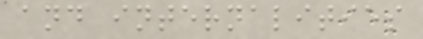and internalities
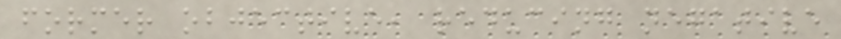former objective, reducing negative
